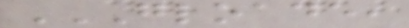GLOADE,
